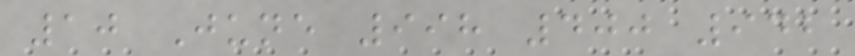10 June 998 400 942
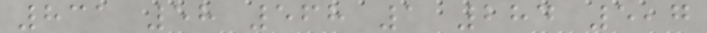831 58 568 1 284 5,7
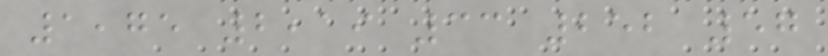1,75 2,19 33 252 57
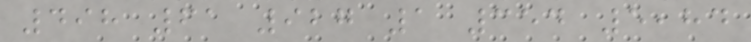498 61 927 1 354 5,84
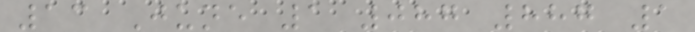13 June 1 087 887 1
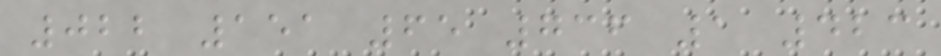022 151 65 736 1 423
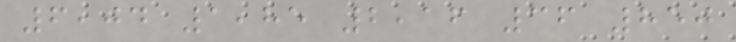6,04 1,85 2,16 36 850
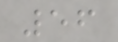56
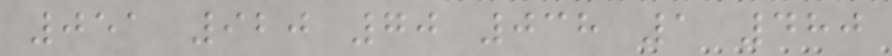051 920 70 038 1 480
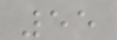55
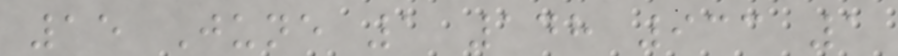15 June 1 148 933 1
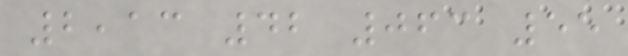2,13 42 063 55
